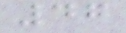47
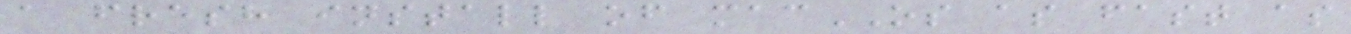a fresh install of macOS as fast as
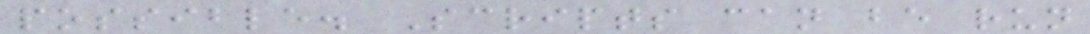possible. Scripts can be run
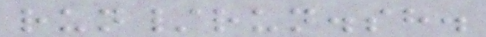run/run.sh.
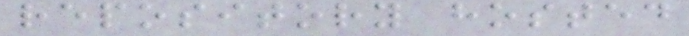repository hosted
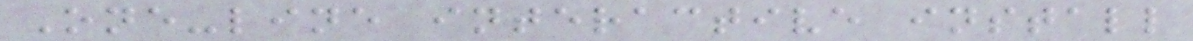One-line interactive install
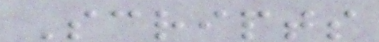Scripts
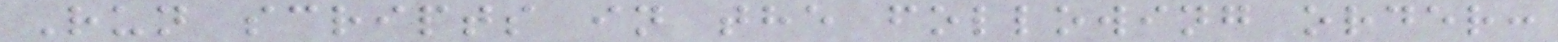Run scripts in the following order:
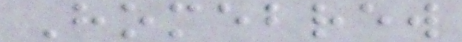Homebrew
